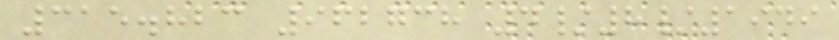315.823 962738 4/8/1949
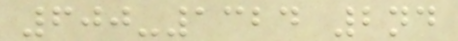600-1324 2nd
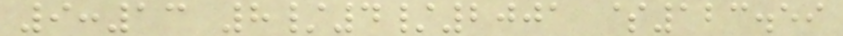9:13 8/4/2001 $123.59
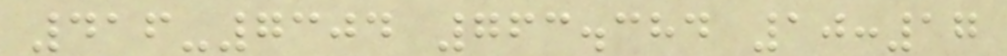416-7304 763.384 10:17
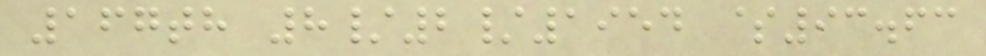167th 8/2/1954 $93.63
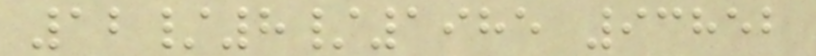12/8/1985 93852
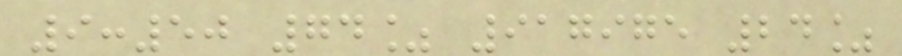9:50 74% 917975 24%
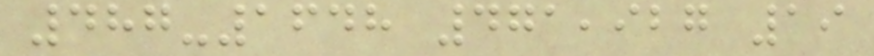487-1648 471,927 19
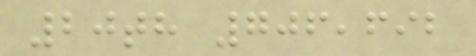20th 706,692
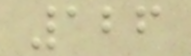126
